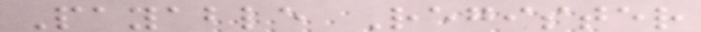Payable Register
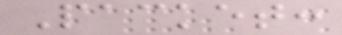Packet:
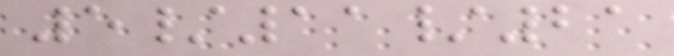5/11/21
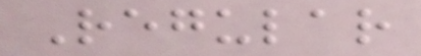Regular
